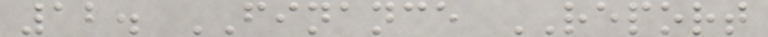12. FINANCE REPORT
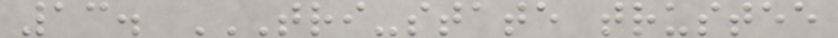13. TRI-STATE TRUSTEE
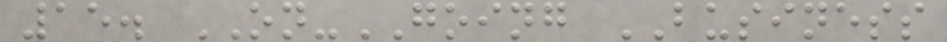15. ON-GOING BUSINESS
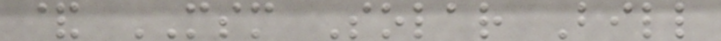& MSM Solar Bill
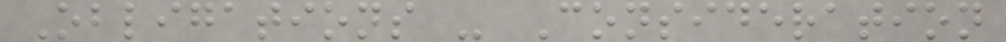Obligations - Consideration
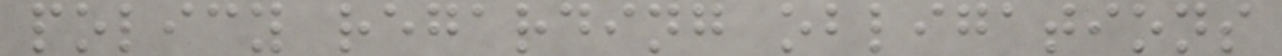policy regarding obligations
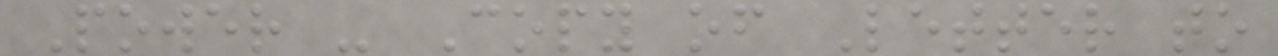Power - Copy of Letter to
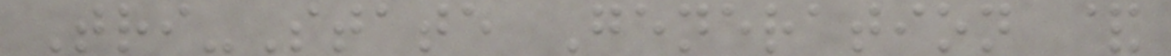Tri-State Generation &
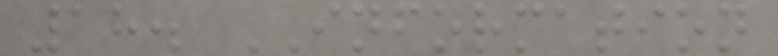18. INFORMATION
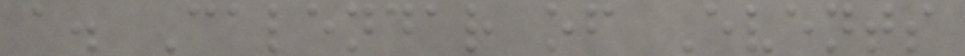a. Calendar of Events
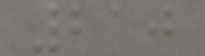210
